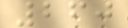260
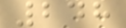248
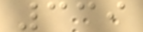339
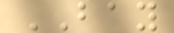BAY
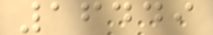16449
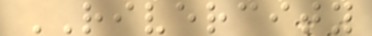RIVERCITY
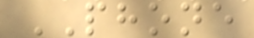PHONE
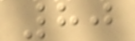80
